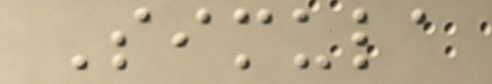Simula
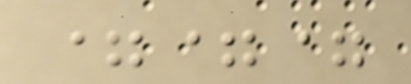===
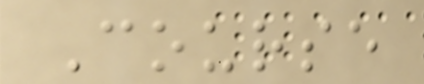Course
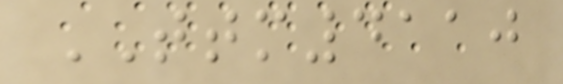TTM4110
